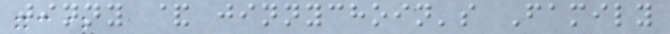jinny & jinnychoin's Family
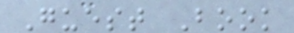Guest Book
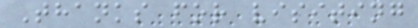Thanks for visiting
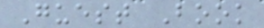Guest Book
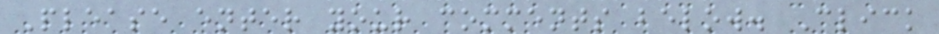Please enter your comments below. Click
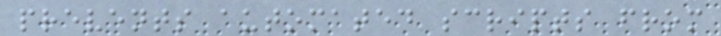prevents automated scripts from
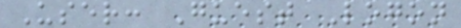User: Guest Logon
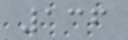136
